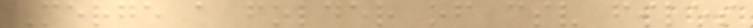Merge a folder of csv files
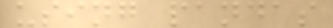using pandas
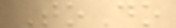ToDo
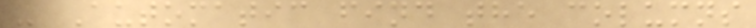- Automatic find the columns
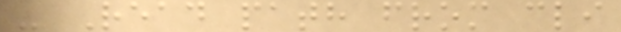- Read path from cli
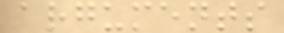arguments
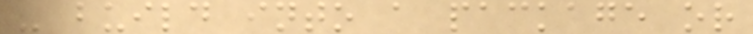- build into a package or
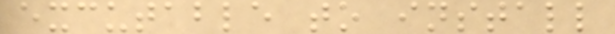excutable to install
